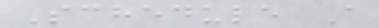Schedule A
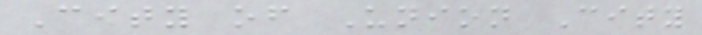City of Union City
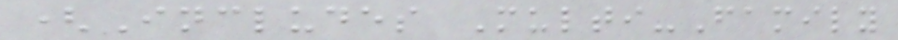(Includes Multi-Family
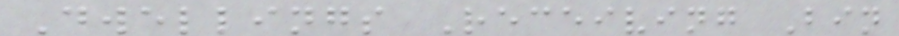Dwellings Receiving Bin
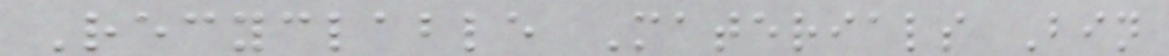Recyclable Materials Bin
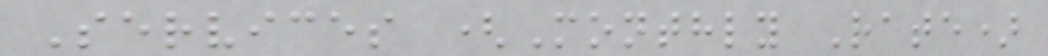Services (Monthly Rate)
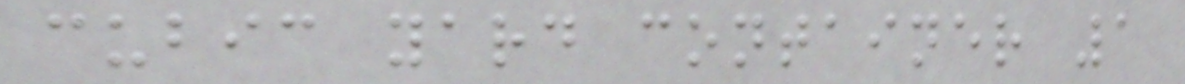cubic yard container 1
